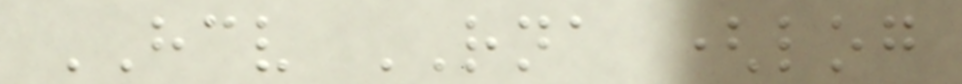HCV RNA (log
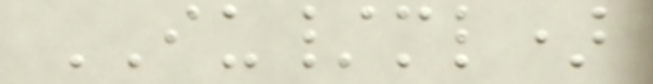IU/ml)
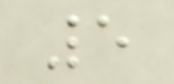5
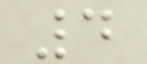4
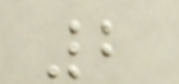2
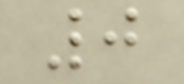0
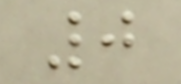0
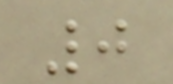0
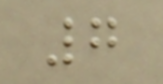7
